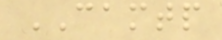CAMTP
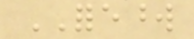FOREWORD
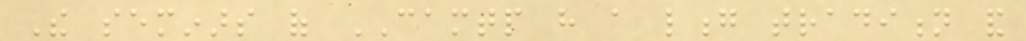The seminars of CAMTP have a long tradition and
